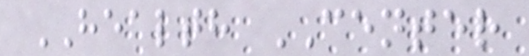HEALTH CENTER
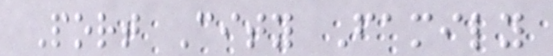Port City Family
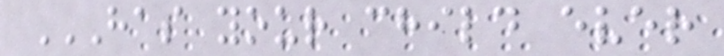HAS YOUR CHILD EVER
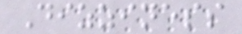Dizziness
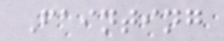Fainting
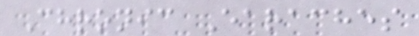Chronic Earaches
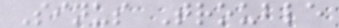Sinus Trouble
